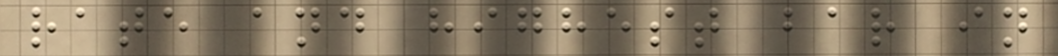rate and highest bar in
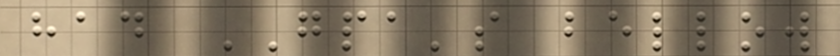had GPA's bellow
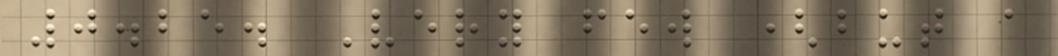0.25. Very few (but a
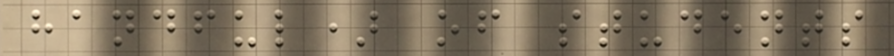handful) of students
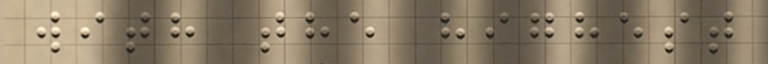with the highest
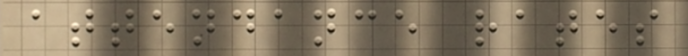attendance rates
